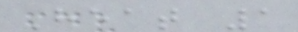Heat 1
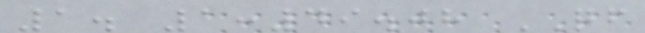1. 1:49.08 QF
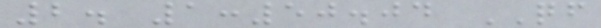2. 1:50.04 QF
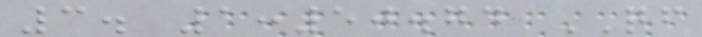3. 1:50.74 QF
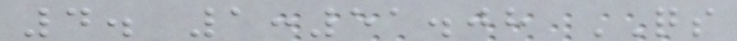4. 1:51.08 QS
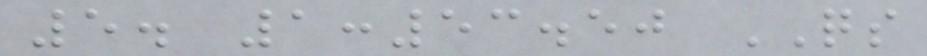5. 1:53.50 QS
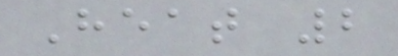Heat 2
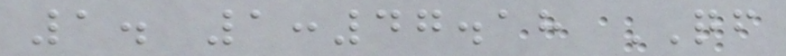1. 1:47.18 QF
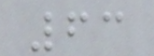63
